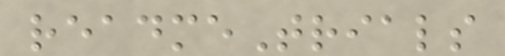readmeTrials
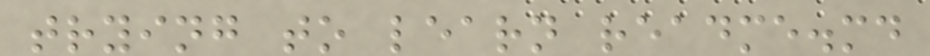trying to learn readme.md
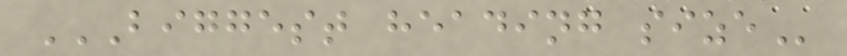BIGGEST HEADING SIZE
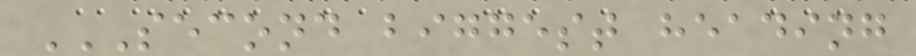SECOND BIGGEST HEADING
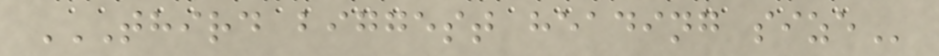THIRD BIGGEST HEADING SIZE
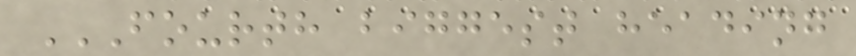FOURTH BIGGEST HEADING
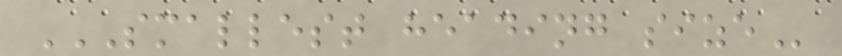SMALLEST HEADING SIZE
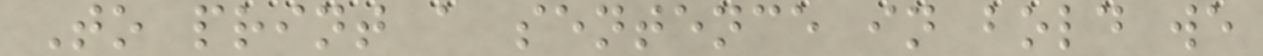To print a sentence in bold we
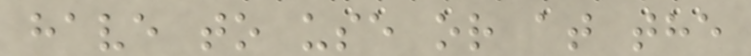have to use or at the
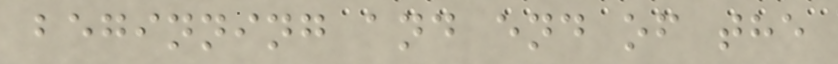beginning and end of the
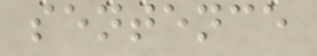sentence
